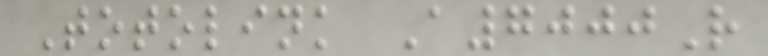Totolink A7000R
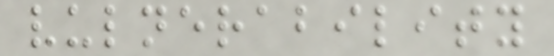vulnerability
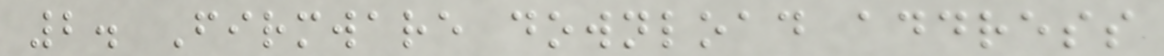2. Firmware download address
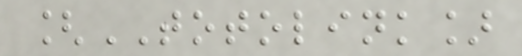[TOTOLINK]
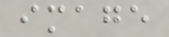image
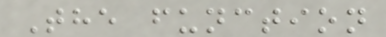The function
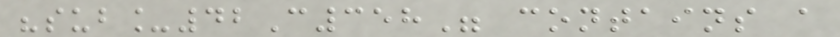"sub_42C358" contains a
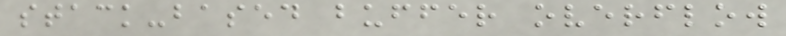stack-based buffer overflow
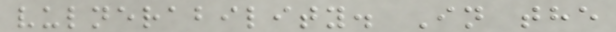vulnerability. In the
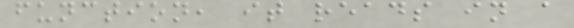function, it reads in a
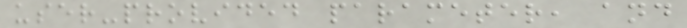user-provided parameter, and
